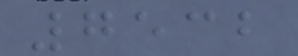7532
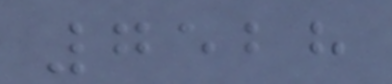7528
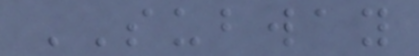SUBWAY
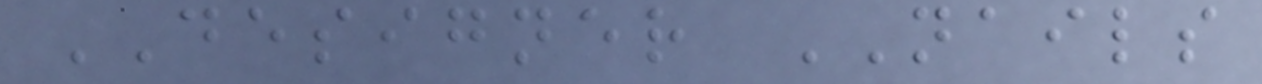DESIGNER NAILS
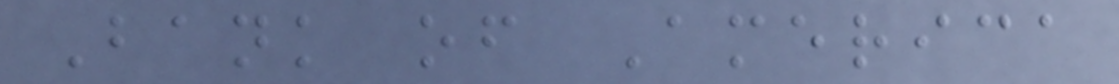Bank of America
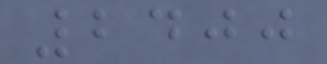2400
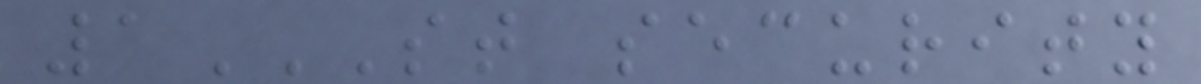1ST SECURITY
